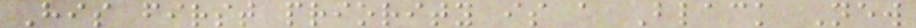His first priority is a Black New
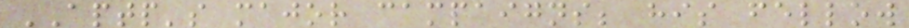APTP's major campaigns; his fellow
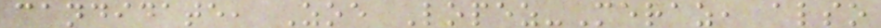candidate, Zoe Lopez-Meraz, also
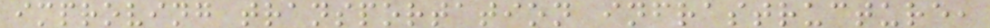improving transportation infrastructure,
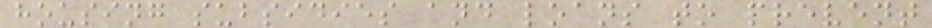housing subsidies and loans to prevent
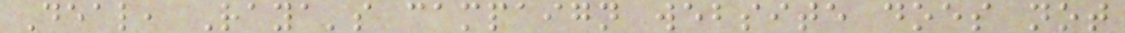Deal, Raya's campaign website does not
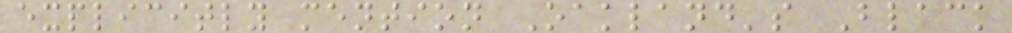explicitly mention Oakland's Black
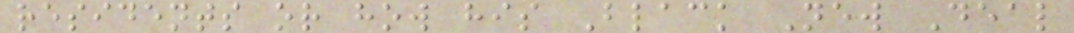residents or how his Black New Deal
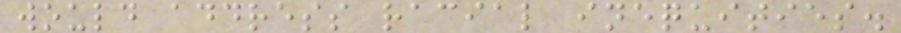would address racial inequities.
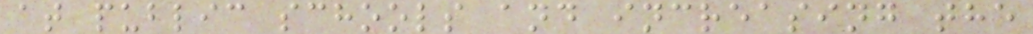at public schools and increasing the
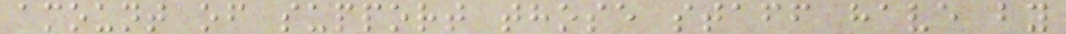amount of support those staff have by
